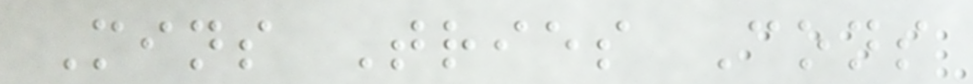Mins Tries Cons
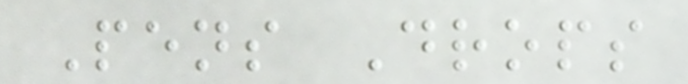Pens Drops
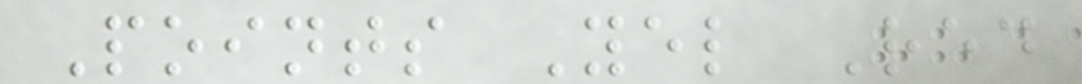Points Yel Red
